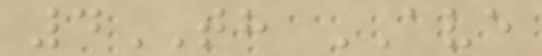4TH AVE
